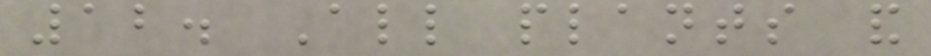12. All plants and
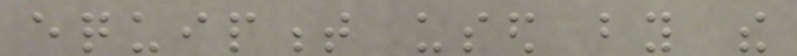equipment used by the
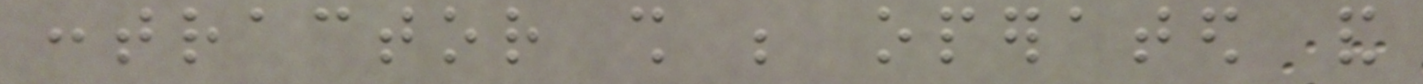contractor shall be operated and
